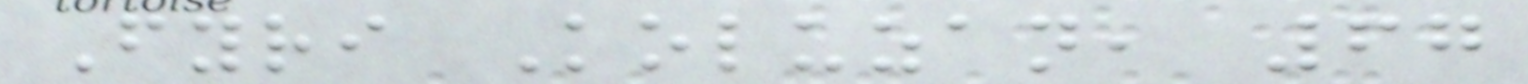Fyri Koluzan, 67
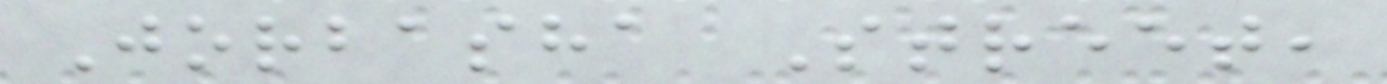Jorbasha Street,
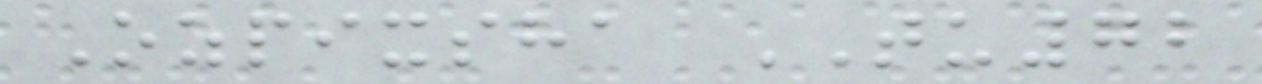Ozpixsha TU72
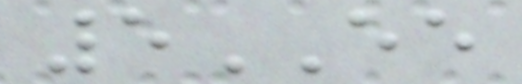5EE
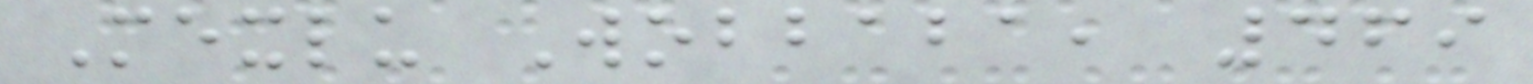Mexlu Wobbaba, 469
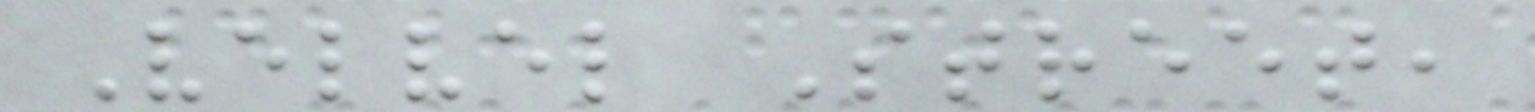Velvel Street,
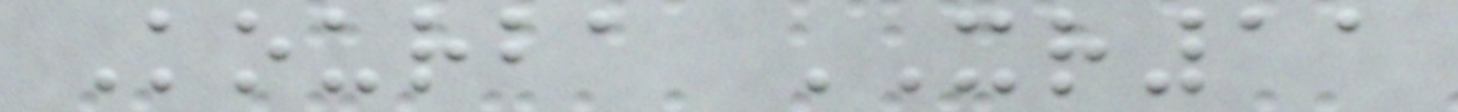Kourba XR11
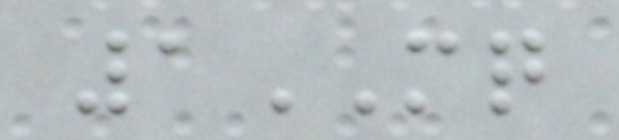1MQ
